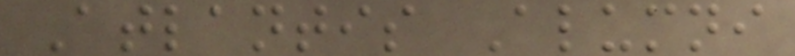Atlantis Alumni
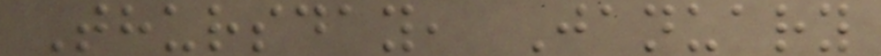Thursday, January
